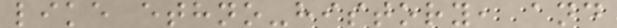like ethno-history, and
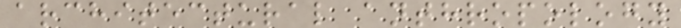architectural anthropology
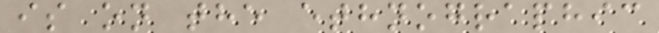is on the ethnographic
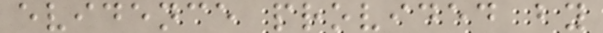evidence provided by
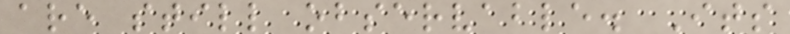are still observable. Its
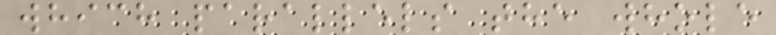which parallels the whole
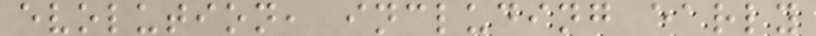evolution, including early
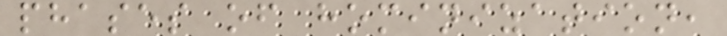phases of hominization,
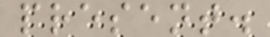present.
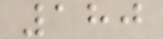180
